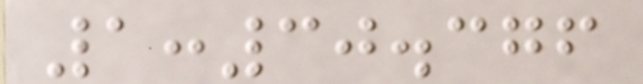1:30.376
